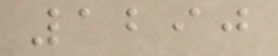1290
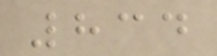834
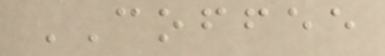COFFEE
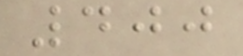400
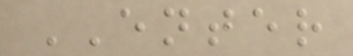ENTER
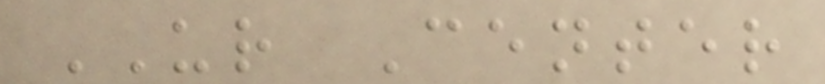UR Center
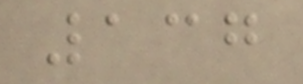137
